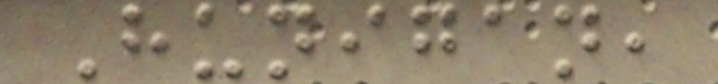Hunigan,
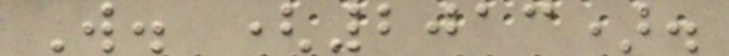W. (2013).
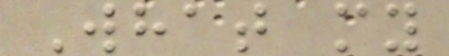What my
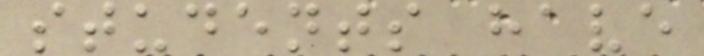students have
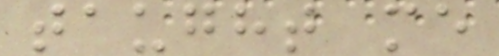taught me
